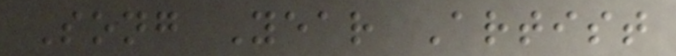Song Year Artist
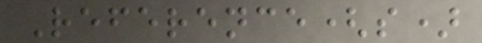Reference(s)
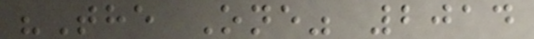"The One" 2014
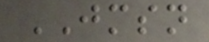JMSN
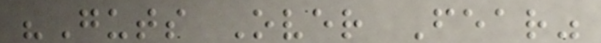"Guts Over Fear"
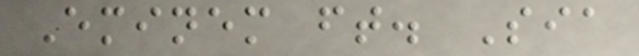Eminem ft. Sia
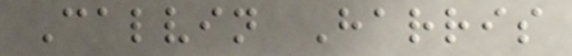Calvin Harris
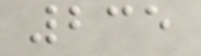235
